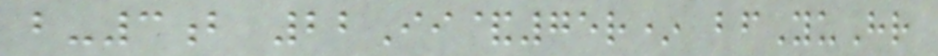b-3b 22Ii&75r* bfYuHr
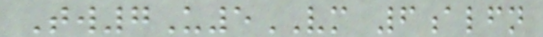Tw7U5VM 6alfn
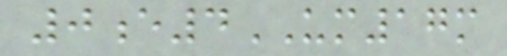0e4UM17m
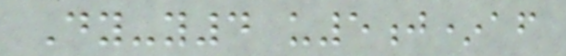Dy-y4 u5j*af
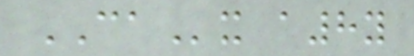CAx a8y
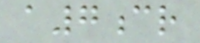a7cr
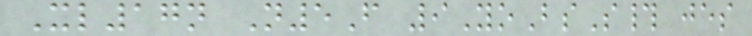Xl17n N5F 9YoBsS# jes
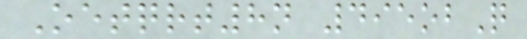Oetqrt8n 495obQ
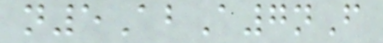n5AbA7nF
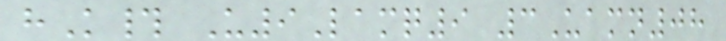hK# U9Lamq9 3Uamn08
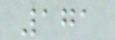171
